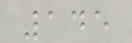145
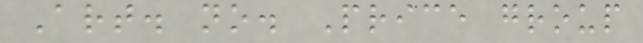Art. no. Price group
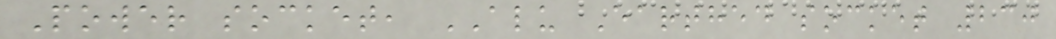Power socket, ALU Earthed socket 230
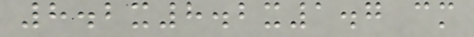8.2x8.2x1.7 cm
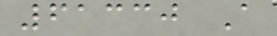61330 A
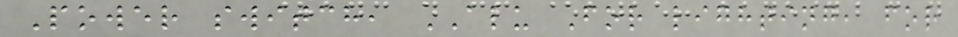Power switch, ALU For lighting, for
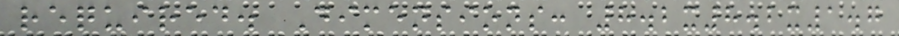required. Dimensions: 8.2x8.2x1.7
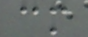cm
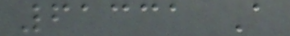61331 A
